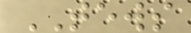TEWS
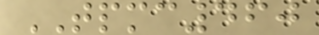TPMC460
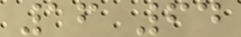16 64
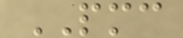PMC
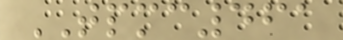TPMC461
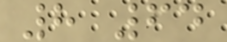8 64
